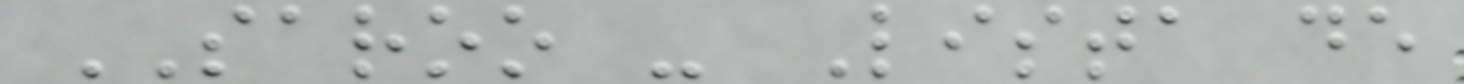SAROO - Lista de
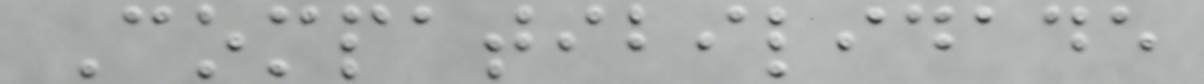Compatibilidade
